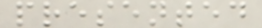presented
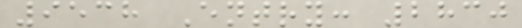9538 Entry: 2830
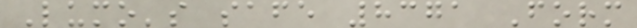Lumo's safe 8371 Form
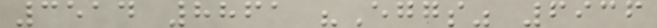3514 8861 "Eggs" 6936
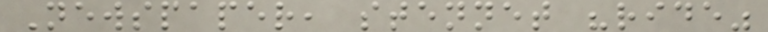Newspaper, stennet "ride"
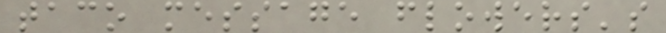taco message flowers's
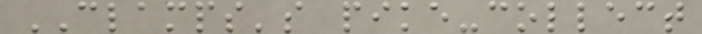CLAMPS's pike-collect
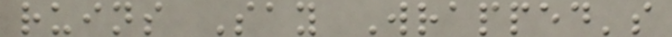ruins Say Wrapped's
